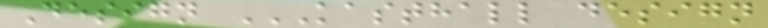Design KASTHALL DESIGN
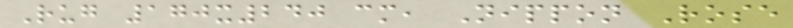Rug 170x240 cm, Nippon Rose
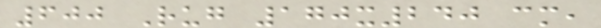600 Rug 170x240 cm,
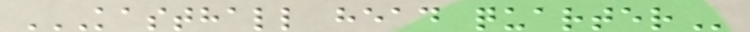KASTHALL HEAD QUARTER
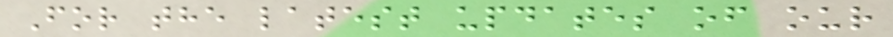For the latest updates of our
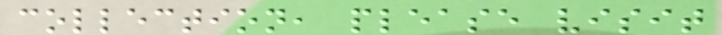collection, please visit
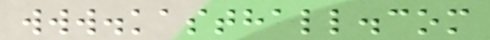www.kasthall.com
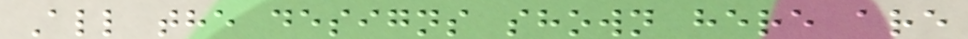All the designs shown here are
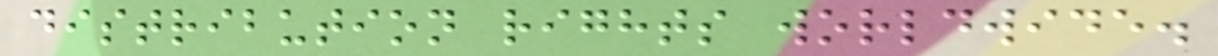distribution rights worldwide.
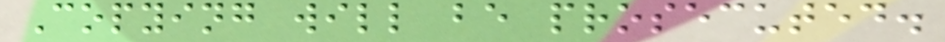Copying will be prosecuted.
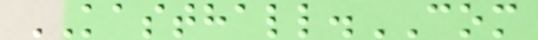KASTHALL.COM
